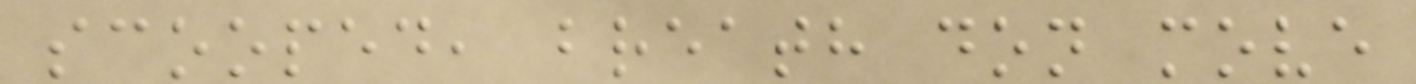scooped, breath don move
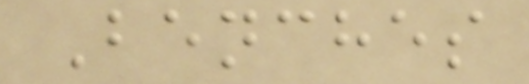Benches
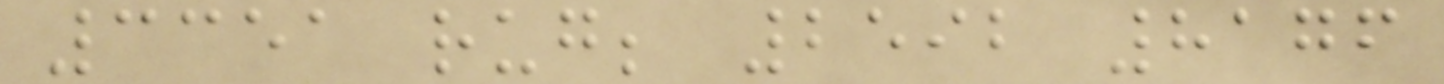3351 rug; 2592 8176
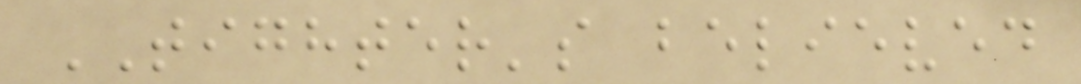TIGHTER's believed
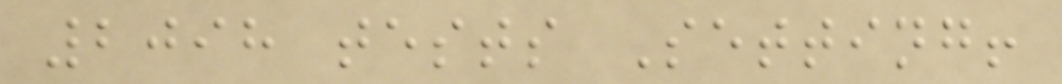2098 tests Setting!
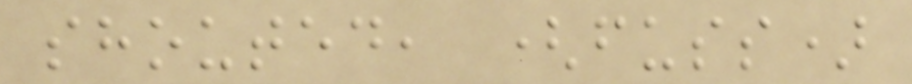shouted, (fuss)
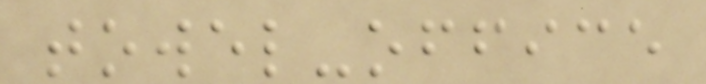towel-office
